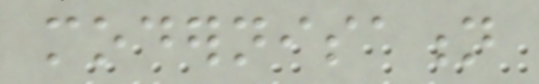modernisation
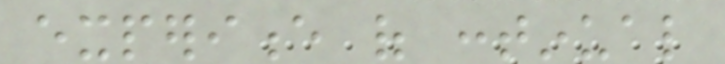experience of continual
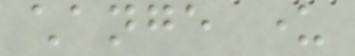change under
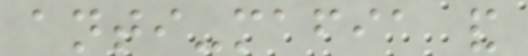anti-mafia and
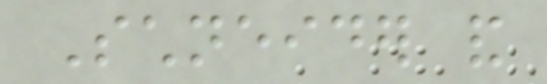Schneider and
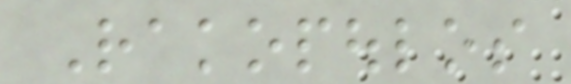Rakopoulos
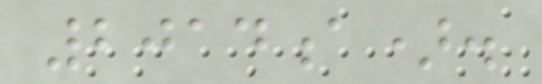2014a).
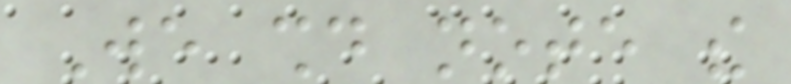We should note the
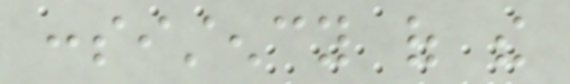consistency of the
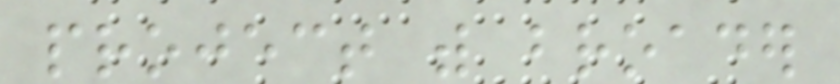project with broader
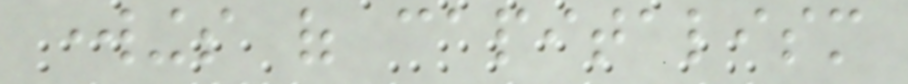workings of capitalism
